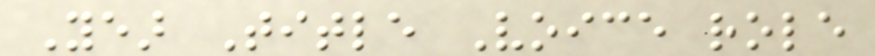Year Title Voice role
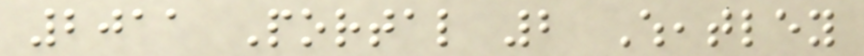2011 Portal 2 Wheatley
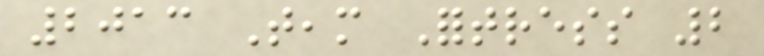2013 Team Fortress 2
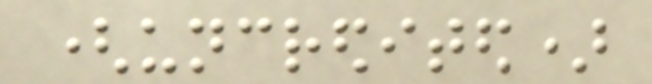(uncredited)
